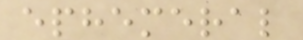ephemeral
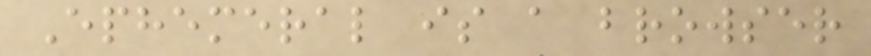Ephemeral is a browser
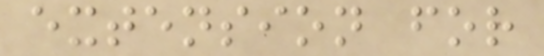extension for
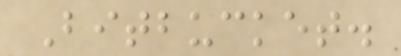Bitbucket.
